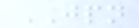JPN
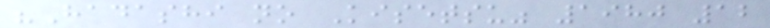"Hadashi no Kisetsu" 1980 12
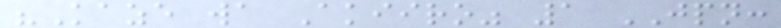"Kaze wa Akiiro" 1 JPN:
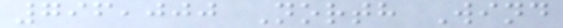796,000 North Wind
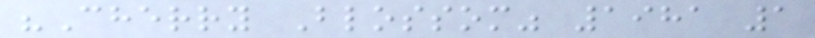"Cherry Blossom" 1981 1
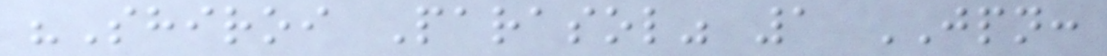"Shiroi Parasol" 1 JPN:
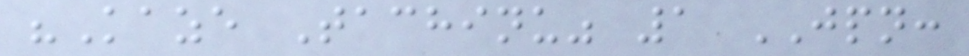"Kaze Tachinu" 1 JPN:
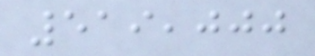519,000
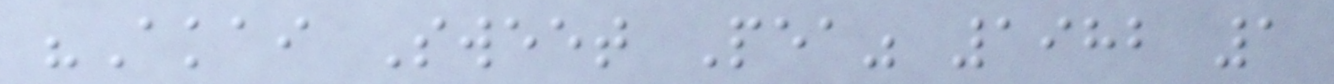"Akai Sweet Pea" 1982 1
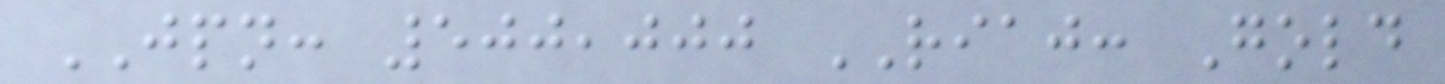JPN: 500,000 RIAJ: Gold
